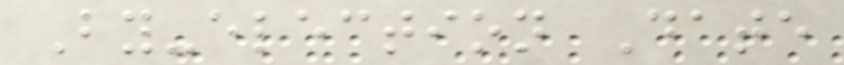By-election Date
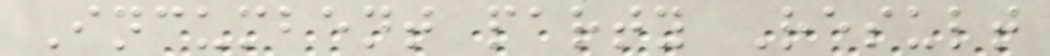Incumbent party Result
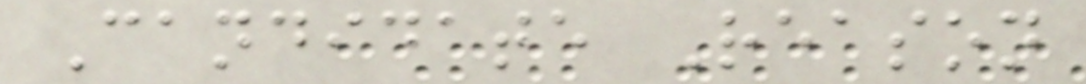Candidate Reason
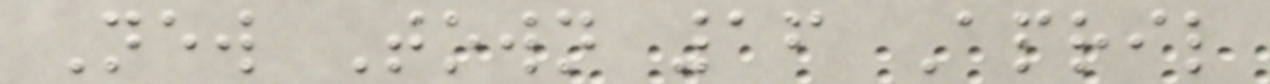New Town 16 April
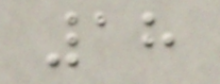18
